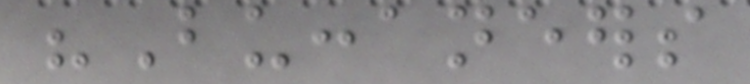"Buccaneers
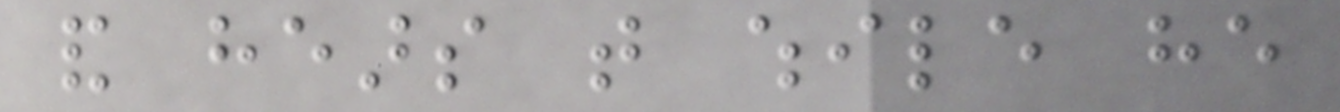and hears that while he
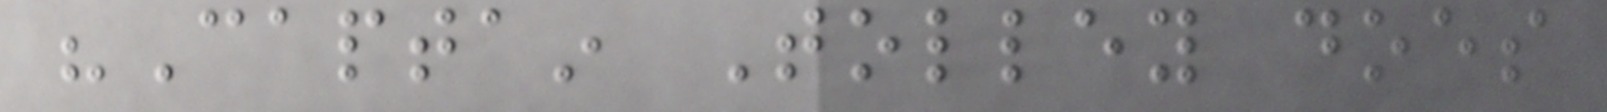"Captain Tolley does
